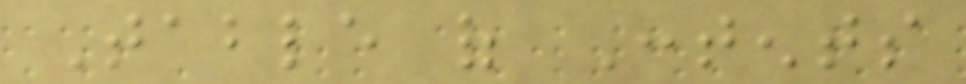Table of Contents
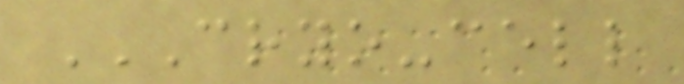CRYO-CELL
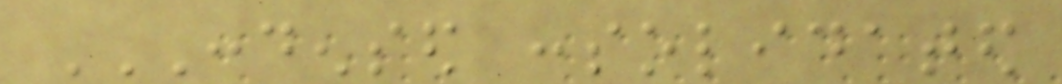CONDENSED CONSOLIDATED
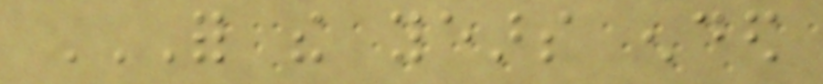FOR THE YEARS ENDED
